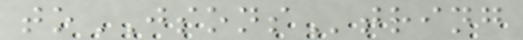toJSONString
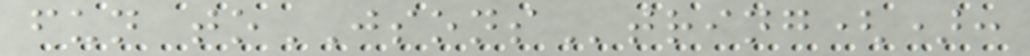fun toJSONString():
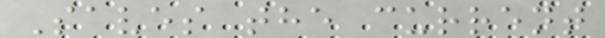Saves the current
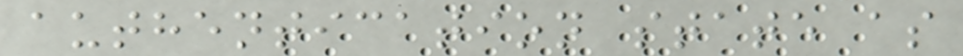authentication state as
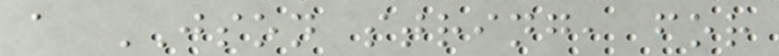a JSON string, for
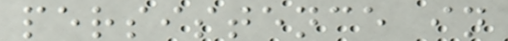persistence in
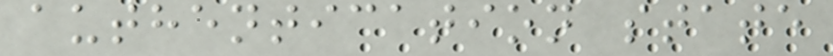authentication state
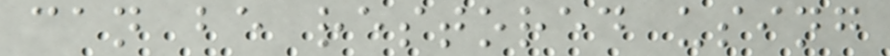can be restored using
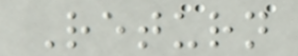Return
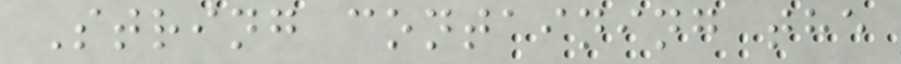String containing the
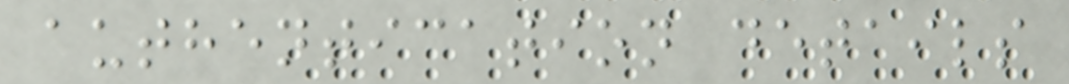authentication details
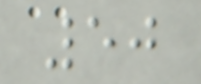50
